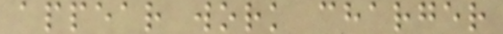appear work charger
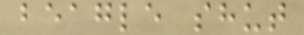beagle shut
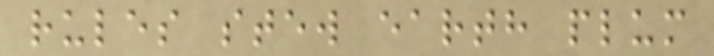rules stew earth plum
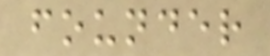founder
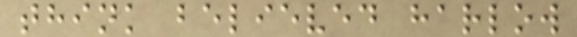think believed harlow
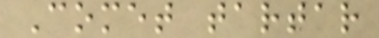Comet tartar
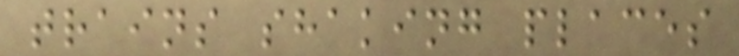trains shaking places
